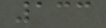133
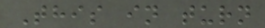This in turn
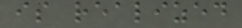is realized
